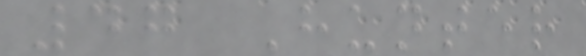47 Hunter
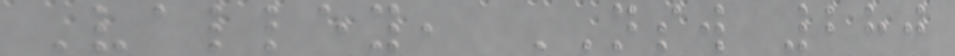Valley, NSW 280
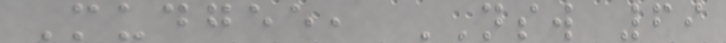Mudgee, NSW 69
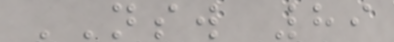NSW 89
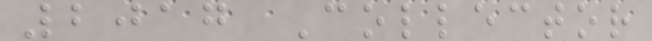2017 Collector
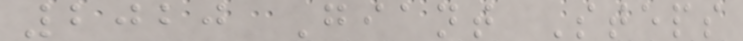2020 Giant Steps
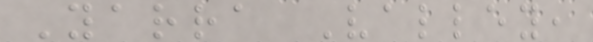Yarra Valley,
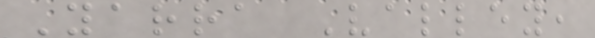Yarra Valley,
